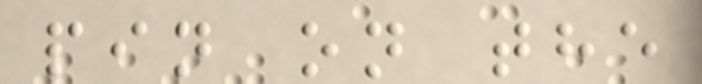pin on the
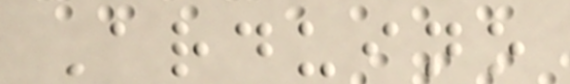Arduino
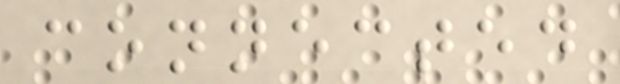connected
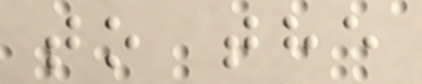to the
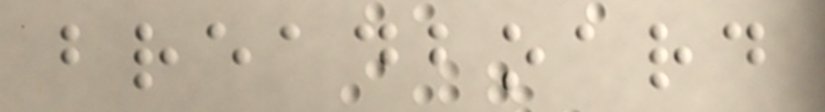breadboard
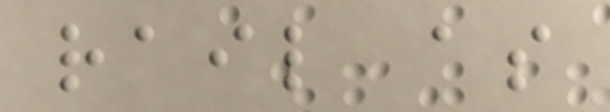rail as
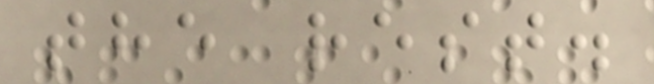the rest.
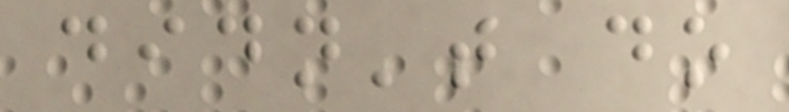didn't do
